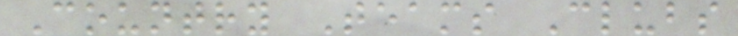Country Teams Clubs
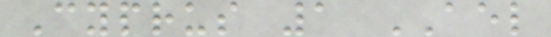Cyprus 1 AEL
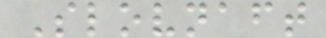Slovnaft
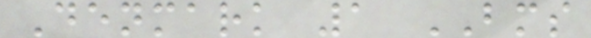Denmark 1 BMS
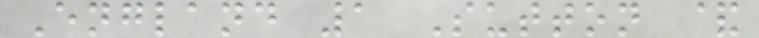England 1 Sutton &
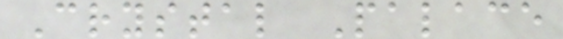Crystal Palace
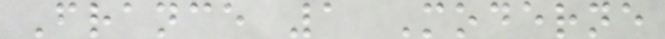France 1 Moderne
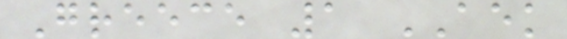Greece 1 AEK
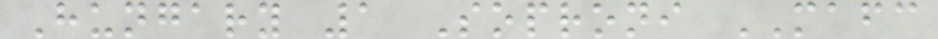Hungary 1 Soproni MAFC
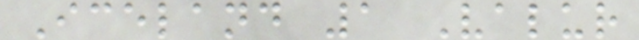Iceland 1 Valur
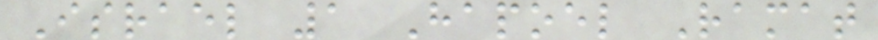Israel 1 Hapoel Ramat
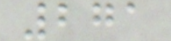271
